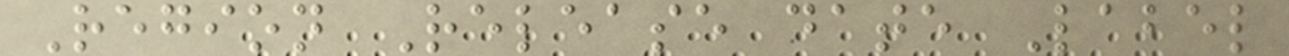Region Release date Label
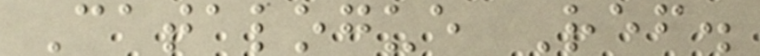Catalogue Ref.
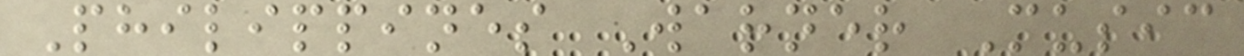Philippines Warner Music
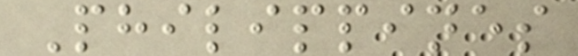Philippines
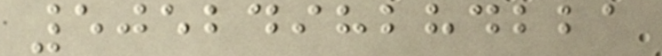5052498284221
